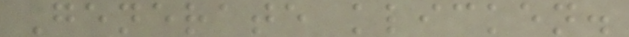Generate klicken.
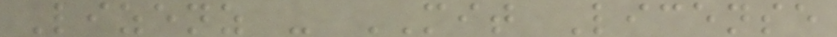Lizenz - MIT License
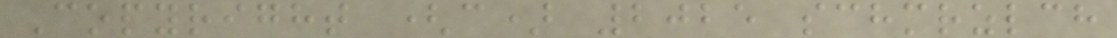Copyright (c) 2025 schmrzlch
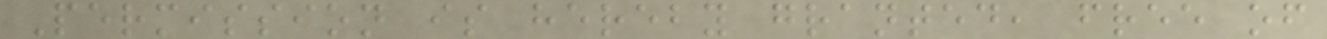Permission is hereby granted, free of
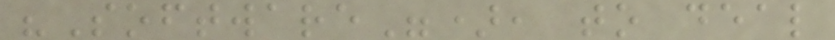"Software"), to deal
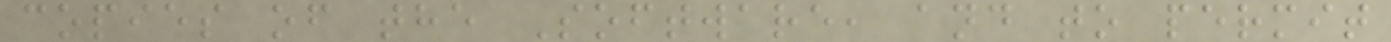copies of the Software, and to permit
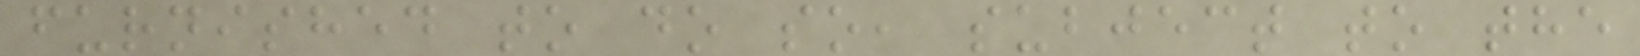furnished to do so, subject to the
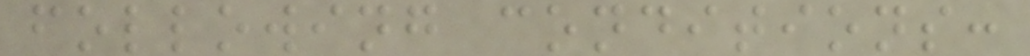following conditions:
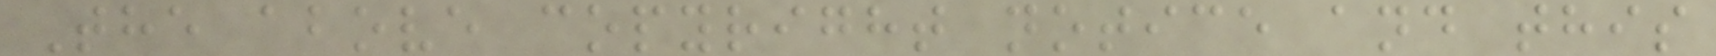The above copyright notice and this
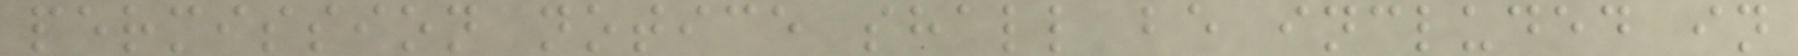permission notice shall be included in
